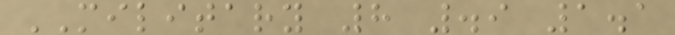MILITARY 8 .9 1.1
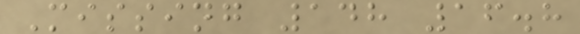Missing 148 16.8
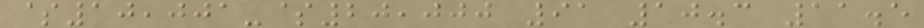$10,001-$20,000 91 10.3 11.5
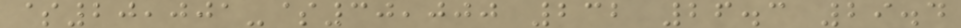$20,001-$30,000 232 26.3 29.4
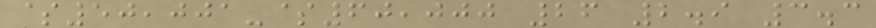$50,001-$60,000 26 2.9 3.3
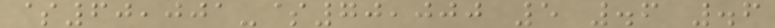$60,001-$70,000 5 .6 .6
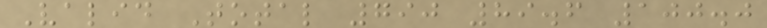Valid Total 790 89.6 100.0
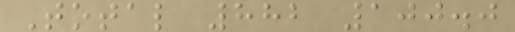Total 882 100.0
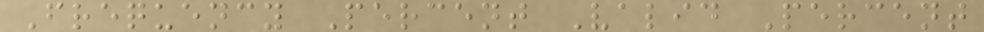Frequency Percent Valid Percent
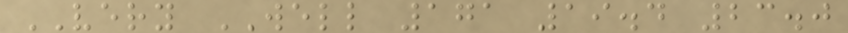VERY WELL 171 19.4 23.0
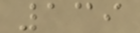139
